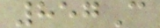857C
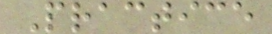Practice
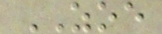ZOE
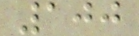100
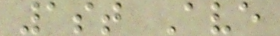1st Ave
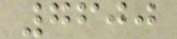7600
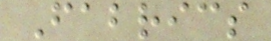Fabrics
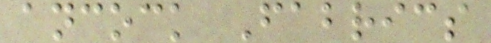ancock Fabrics
